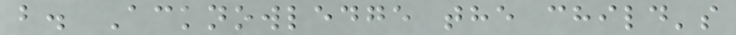b. Acknowledge the child's
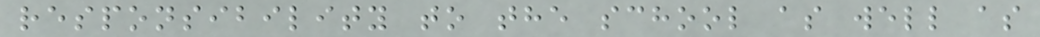responsibility to the school as well as
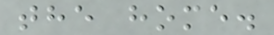the home.
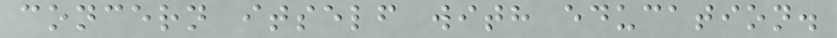concern itself with education.
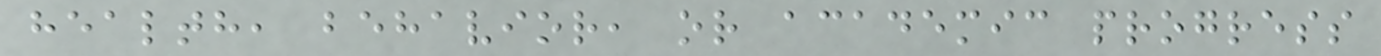health, behavior, or academic progress
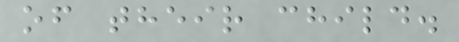of their child.
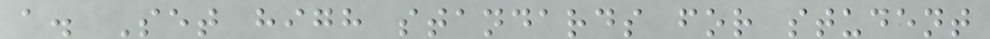a. Set high standards for student
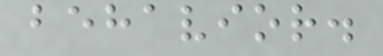behavior.
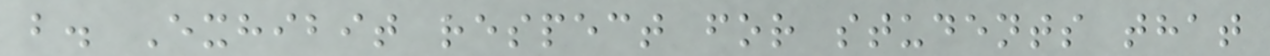b. Exhibit respect for students that
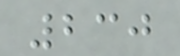230
